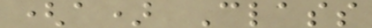(a) Class
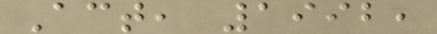Act, 1992,
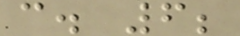c. 6;
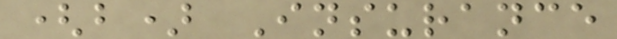(b) Insurance
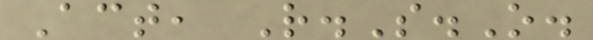Act, R.S.O.
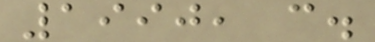1990, c.
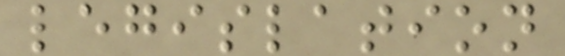legislation
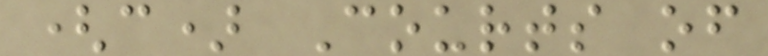(c) Courts of
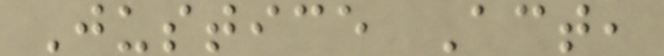Justice Act,
